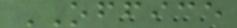OFFICE
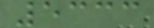5333
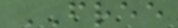FREE
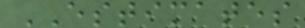ESTIMATES
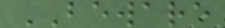BEWARE
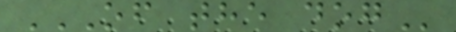OF THE DOG
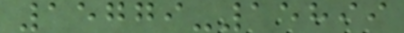15779-15899
